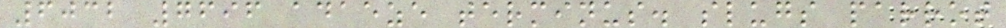6032 7696 adaeze terminus. slugs parrot
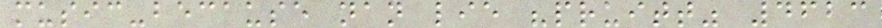music-because nan lie "pruitt" 4623
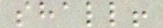shall!
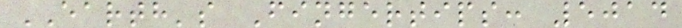EARTH's Fingertips: 5014
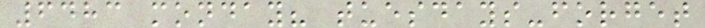6483 monday? tuesdays-forget
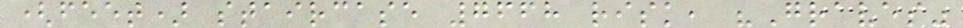(feet) staircase 7668 risk, "Graves"
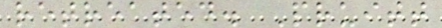retreated. Pruitt
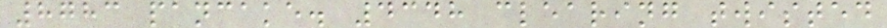8783 pancake. 4348 clearing twisted
